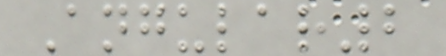Angular2
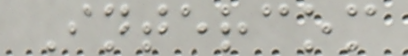Intercom
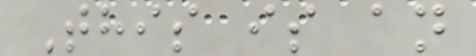This is an
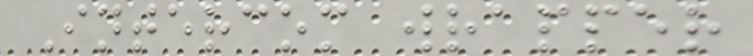Intercom wrapper
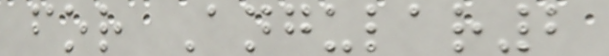for Angular2
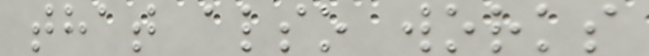that also works
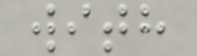with
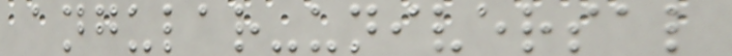angular-universal
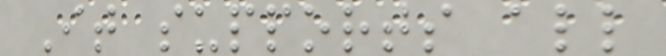It supports all
